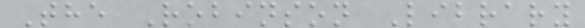The Robinson Library
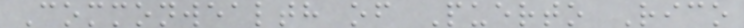Commonwealth of Puerto Rico
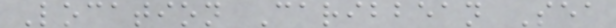Location Caribbean Sea
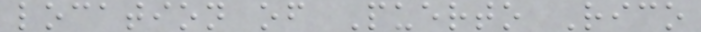location of Puerto Rico
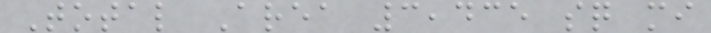Total Area 3,435 sq mi
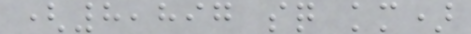(8,897 sq km)
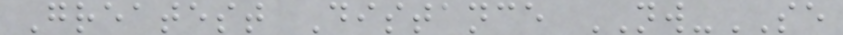Greatest Distance NW-SE
